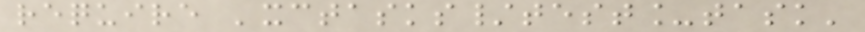require 'xctasks/test_task'
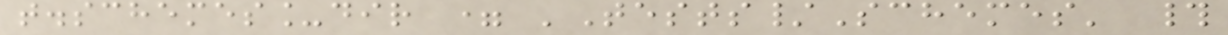t.schemes_dir = 'Tests/Schemes' #
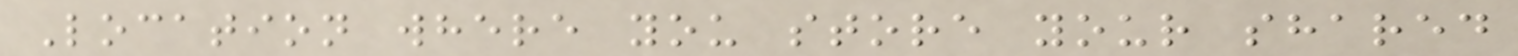Location where you store your shared
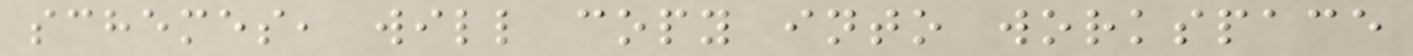schemes, will copy into workspace
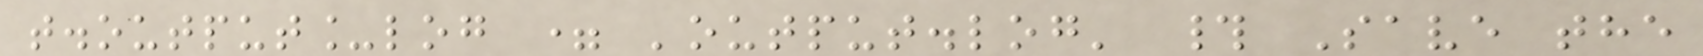t.output_log = 'output.log' # Save the
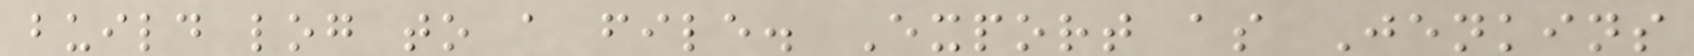build log to a file. Export as Jenkins
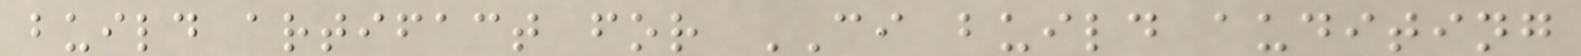build artifact for CI build auditing
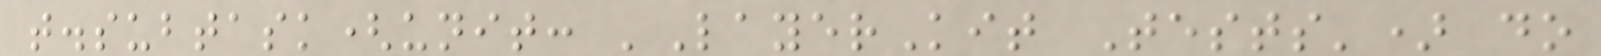t.subtask(unit: 'LayerKit Tests') do
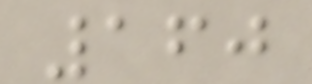160
